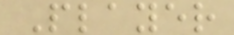Player
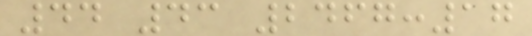44 43 2467:17
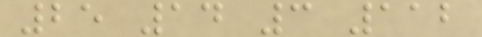25 14 3 112
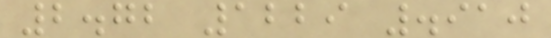2.72 1229 .910
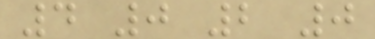4 0 2 0
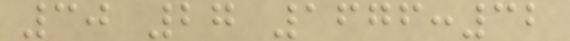30 27 1676:32
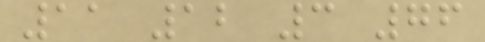11 12 3 76
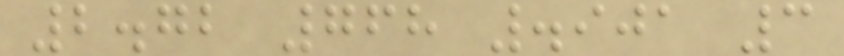2.72 768 .901 3
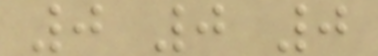0 0 0
